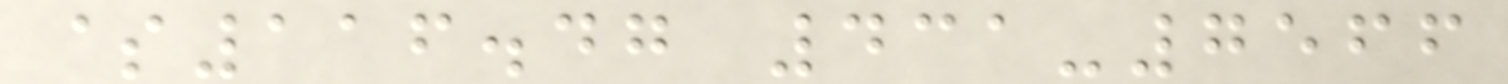$116.47 431-7566
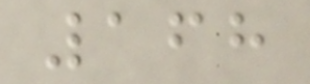168
